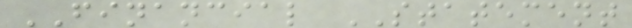FINANCIAL STATEMENT
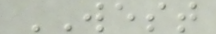WEST
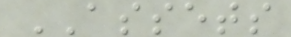ASSETS
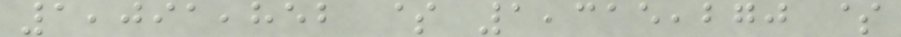1,091,852 $ 1,315,270 $
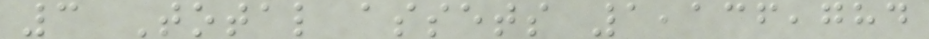3 Total assets 1,136,784
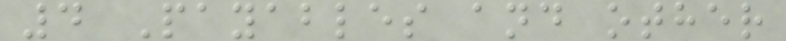4 Payables and other
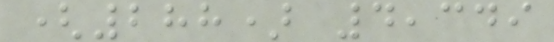(288) 4,349
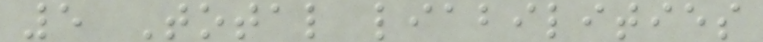5 Total liabilities
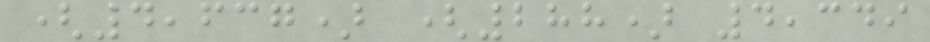(4,637) (288) 4,349
